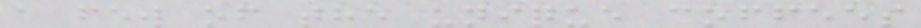a few of the unique coffees
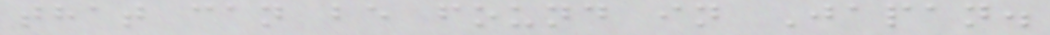that can be found in Japan.
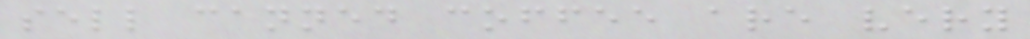sell canned coffee are very
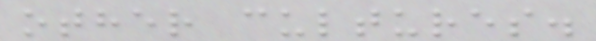other cultures.
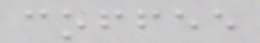coffee
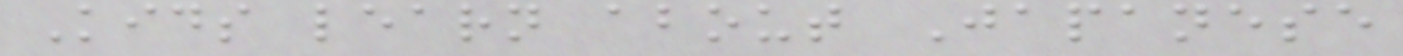Kids learn about Japanese
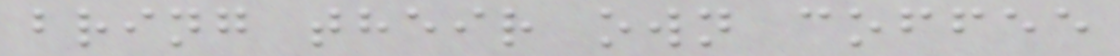bring their own coffee
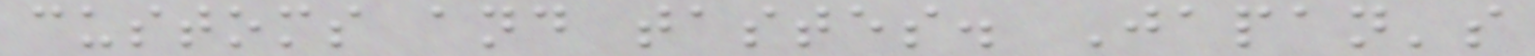customs and tastes. Japan's
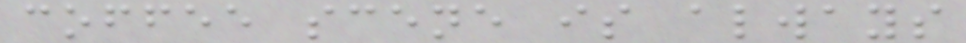coffee scene is always
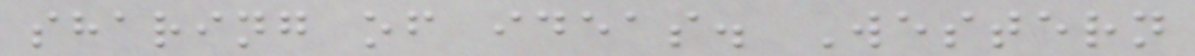sharing of ideas. Western
